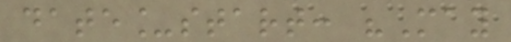date_start: "May
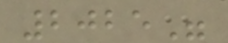2025"
